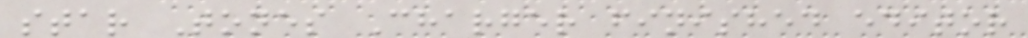star Tones Charger finished editor
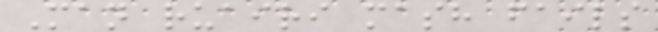Man ruairi mash fails
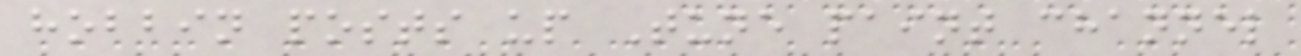hobbin posts up Tune paint channel
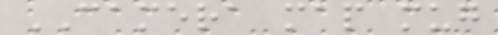CAMERA map mug
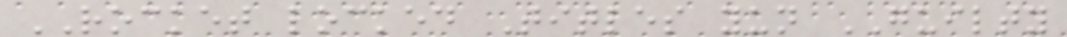ROCKET locked Titles yun GUILTY
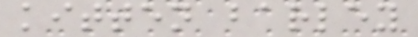kitten barley
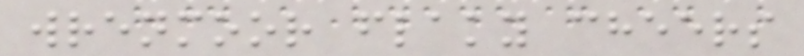wrenmoor flaky cheers
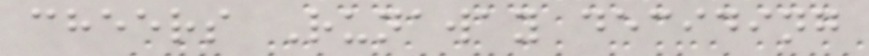cheers Runaway deciding
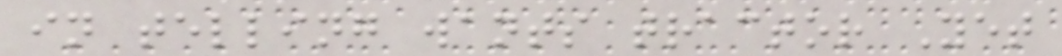in telling wants tractor Yet
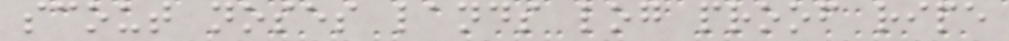scout noses lands log proof ripe
